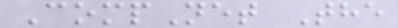CompNet The
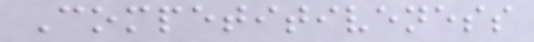Competitiveness
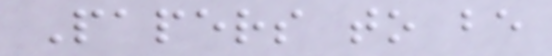Papers to be
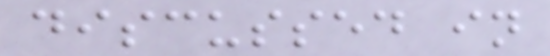discussed in
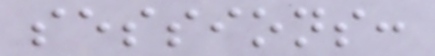sessions:
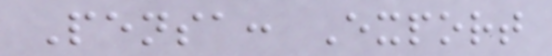Pensa: Export
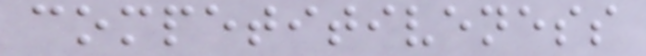competitiveness
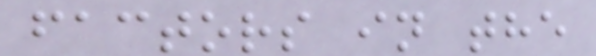factors in the
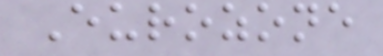Eurozone
